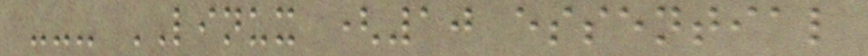--- LINUX (10 essential
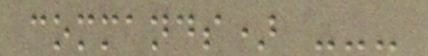commands) ---
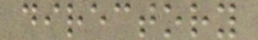directory
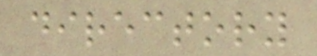directory
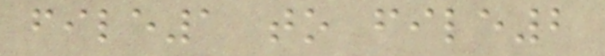file1 to file2
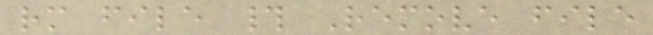rm file # Remove file
